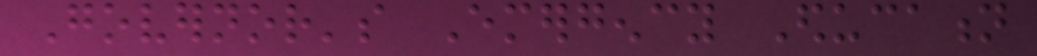Governor's Emergency Education
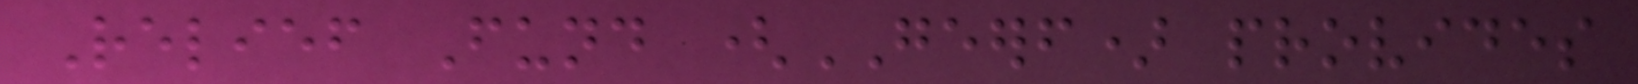Relief Fund (GEERF) provides
